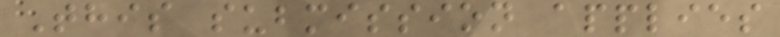This submission applies
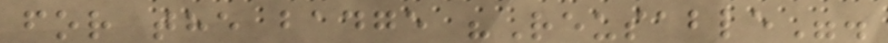for the badge "Reusable".
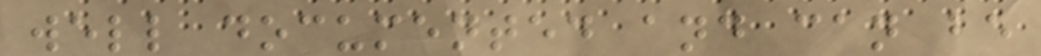well documented and can be
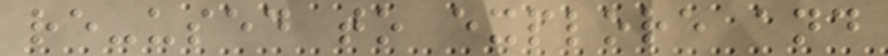re-used to explore and
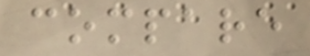compare
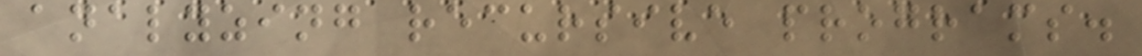analyzing recursive programs.
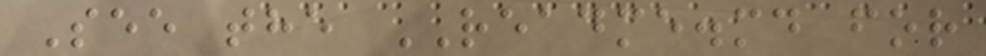See the README.md for
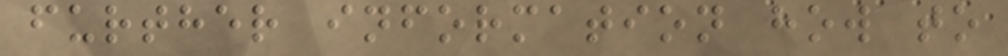further information how to
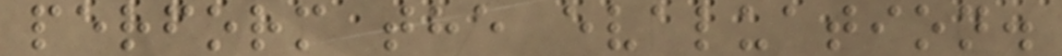perform the evaluation.
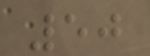50
